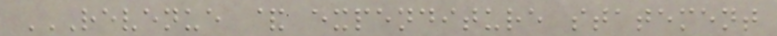REVENUE & EXPENDITURE STATEMENT
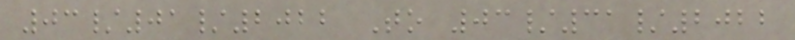03/01/2022 To 03/31/2022
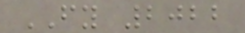FY 2022
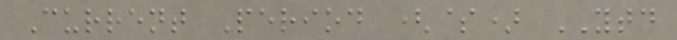Current Period ($) YTD
